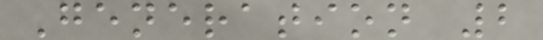Generation 2
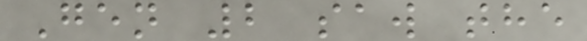Gen 2 saw the
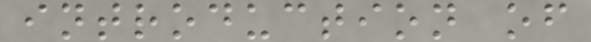introduction of
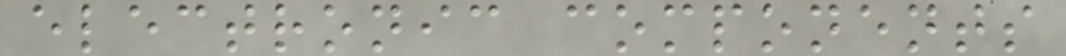electronic components
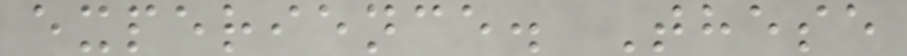experience. These
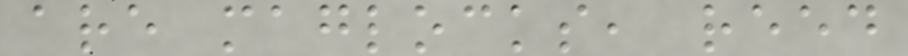are maglocks, reed
